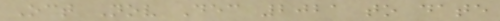Oct Nov Dec 2021 to date
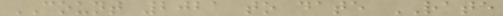COUNT 2021 to date RATE
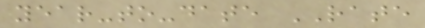year-to-date RATE
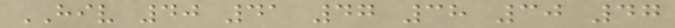HIV 40 41 47 38 30 47
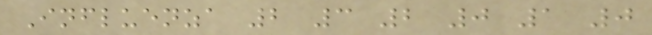Influenza 2 3 2 0 1 0
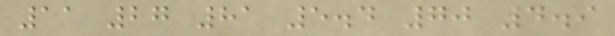11 27 81 5.4 70 4.9
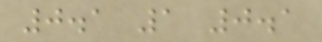0.1 1 0.1
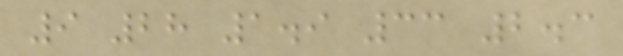9 28 1.9 33 2.3
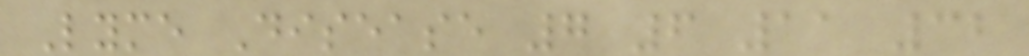Lyme Disease 7 6 11 32
